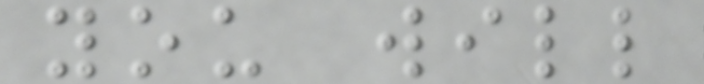you will
